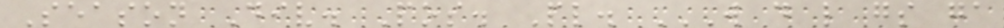Season Div. Pos. Pl. W D L GS GA
